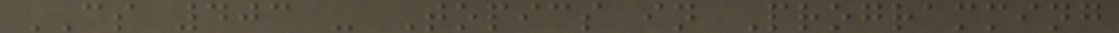CS 403 - Topics in Programming
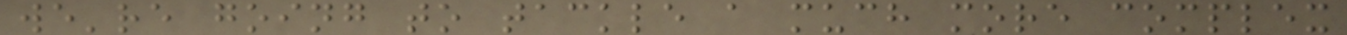we're going to tackle a much more complex
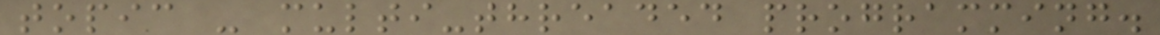topic - multi-threaded programming.
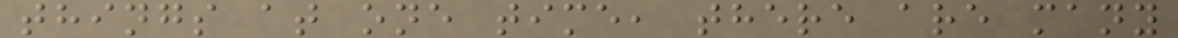things at one time, there are many
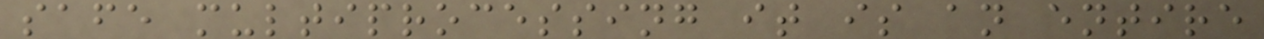safe multiprocessing it is an entire
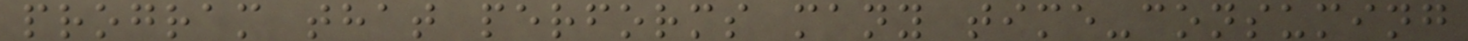program that performs many time-consuming
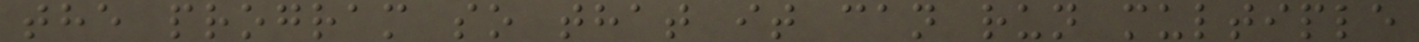the program so that it can run multiple
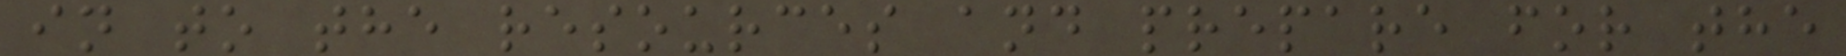in to the resources and prepare for the
